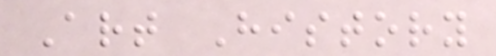Art History
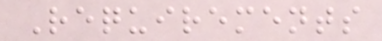Requirements
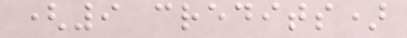(9 credits)
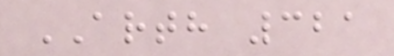ARTH 321
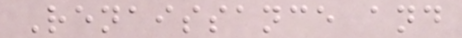Renaissance and
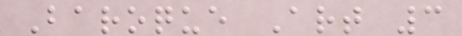Baroque Art 3
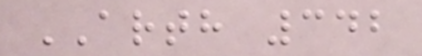ARTH 342
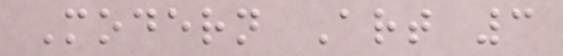Modern Art 3
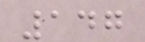147
